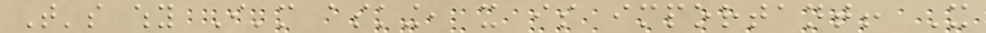That's why I'm asking, it is important! It
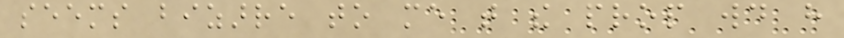seems bizarre to me that the prop would have
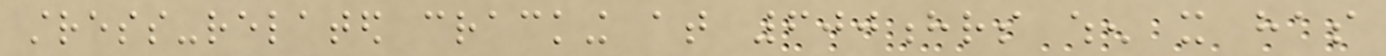stress-related cracking at 600hrs when it has
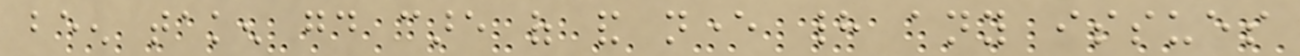been taken good care of and never had any issues
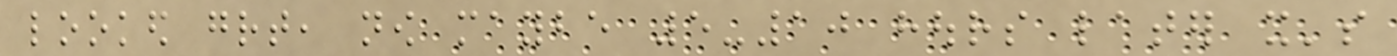looked great, now maybe 5-10 hours later it's
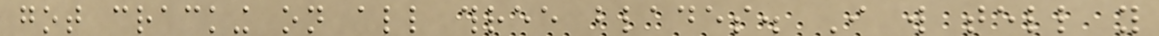got cracking on all three blades. I will tell you
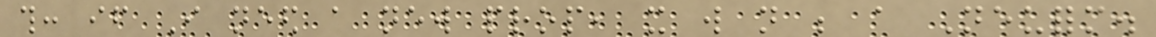this: if I need a new prop, it will not be a Neuform.
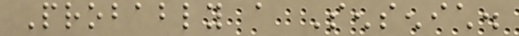Probably a Sensenich.
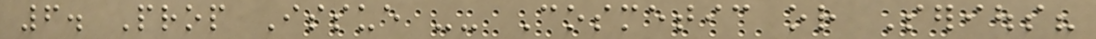6. Prop Issue -- Cosmetic or Serious?
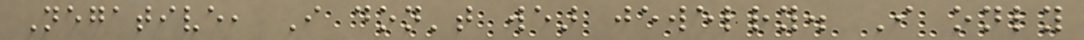Negative, I don't wear jewelry. I only
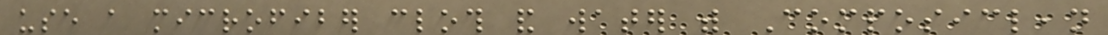use a microfiber cloth and water with Composiclean
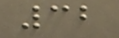32
